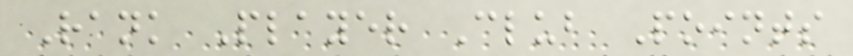Rank Player Club Points
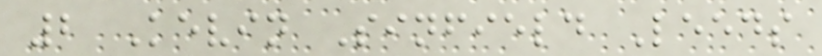2 Kevin Sinfield Leeds
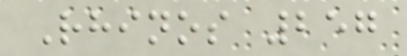Rhinos 257
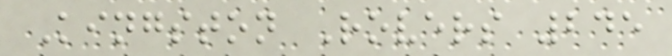Kingston Rovers 245
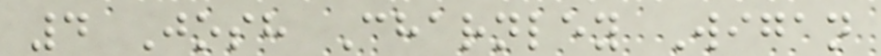4 Josh Charnley Wigan
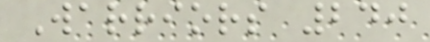Warriors 240
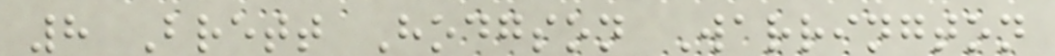8 Brett Hodgson Warrington
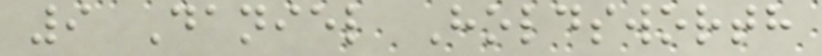9 Daniel Holdsworth
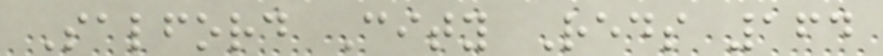Salford City Reds 164
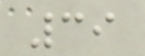39
